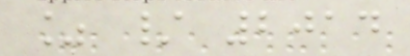% / 2014
